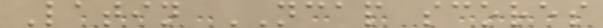Latin NCAP scores
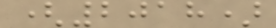(2018)
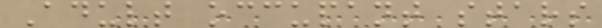Adult occupant stars
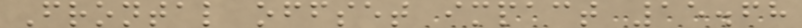Frontal offset impact 15.68
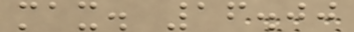max. 16.00
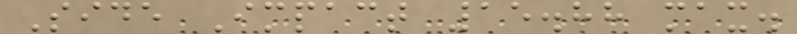Side Impact 15.88 max.
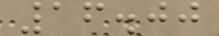16.00
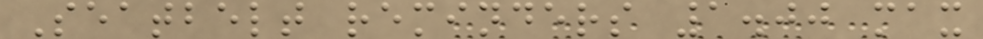Seatbelt reminders 1.00 max
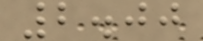2.00
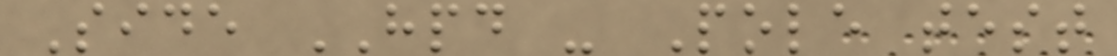Side HPD - Pole test
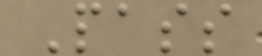Pass
